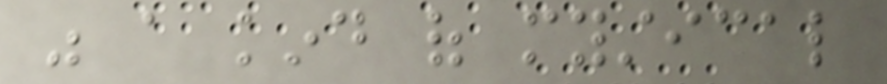was a kind of mystical
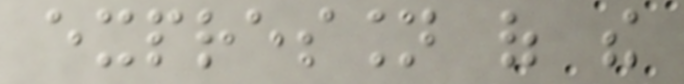expression of the
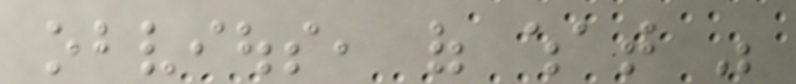obvious, of what was
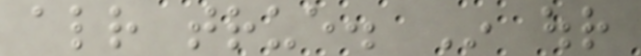already true. In our
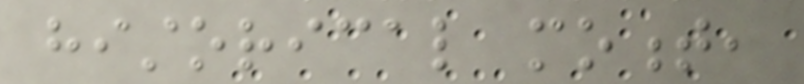historical moment,
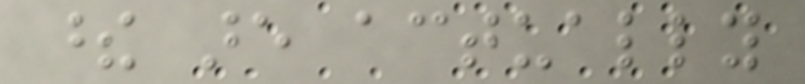these are actually
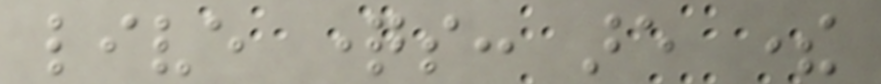live questions: are there
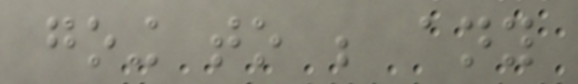going to be any
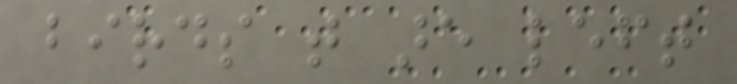birds that are left
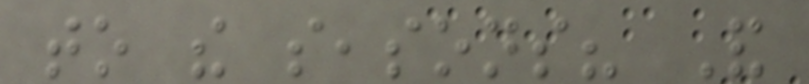to the seasons? And
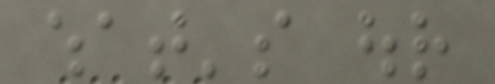what's our
